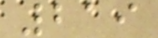219
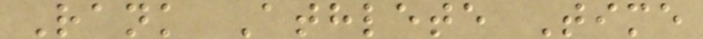Rank Athlete Time
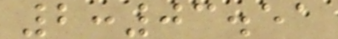2:03.51
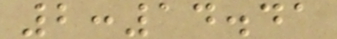2:14.41
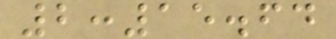2:15.64
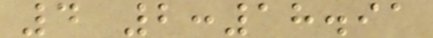4 2:18.91
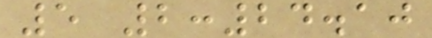5 2:24.10
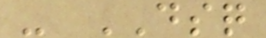- DSQ
